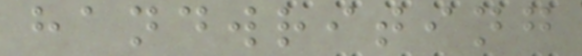handwriting
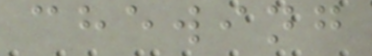chewing
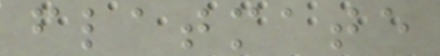flatmate
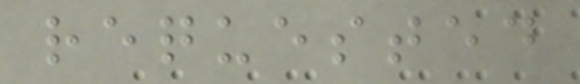requested
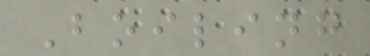Boiling
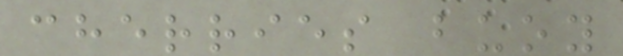cherries buoy
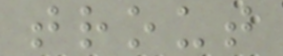trout
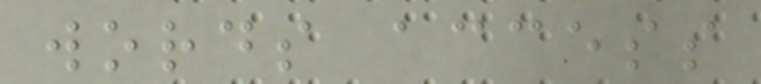words access
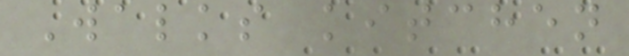Walks kitchen
